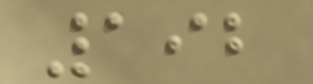192
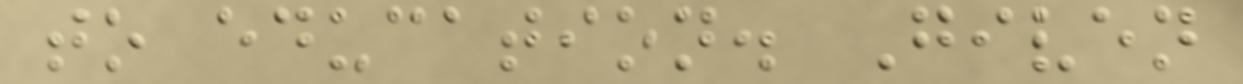to education. Given
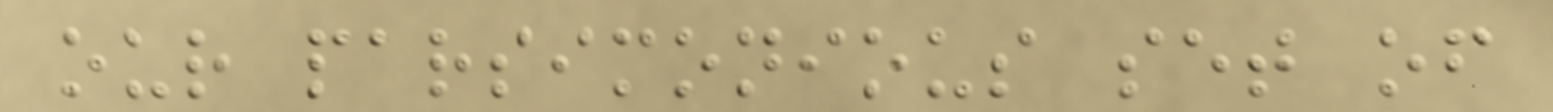our parsimonious set of
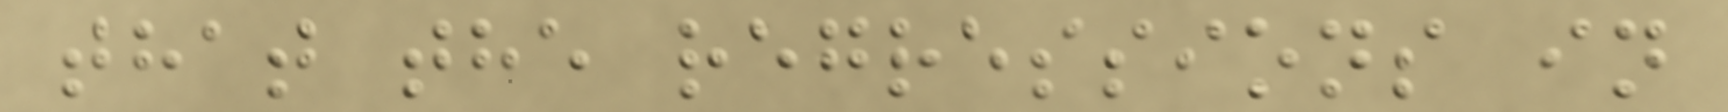that the regressions in
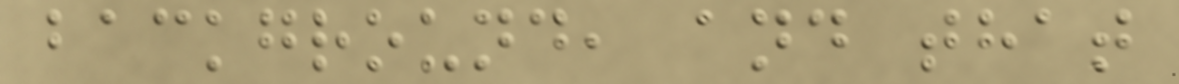background, and that
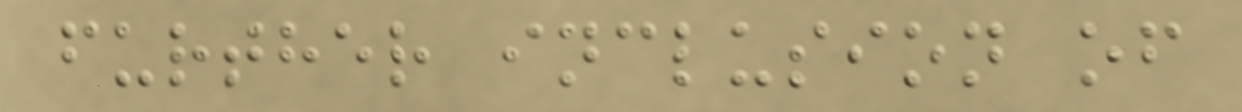further inclusion of
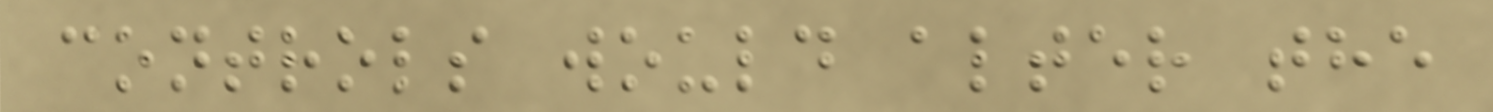controls would alter the
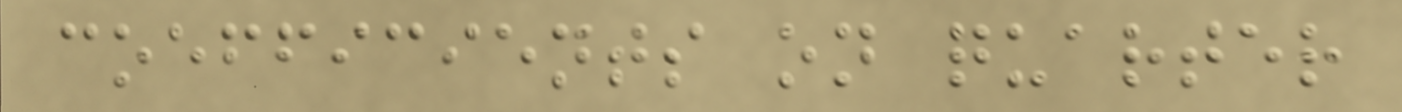coefficients on quarter
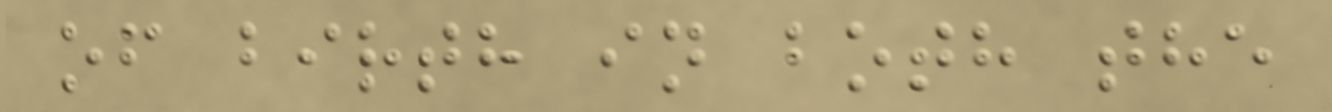of birth in both the
